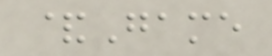&Game
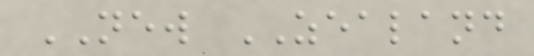NEW ZEALAND
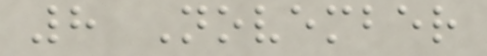8 November
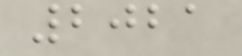2021
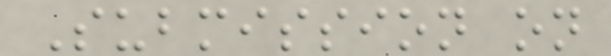Submission on
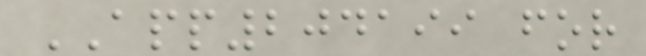APP204199 for
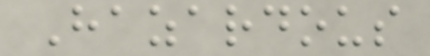Hazardous
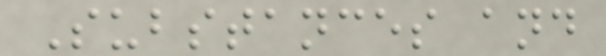Substances and
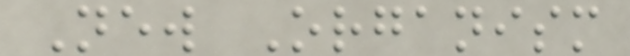New Organism
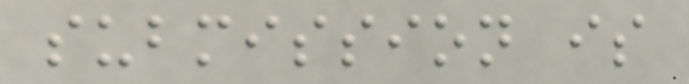submission is
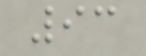93
